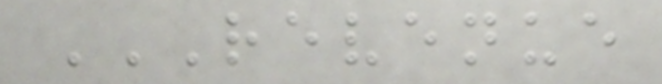REVENUE
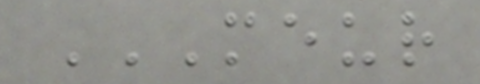MEUR
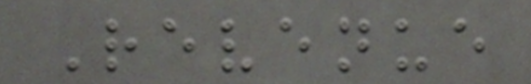Revenue
